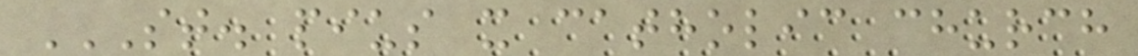ST. PIUS X CATHOLIC CHURCH
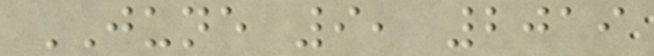JUNE 9, 2019
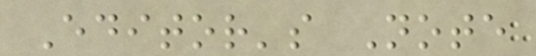Editor's Note
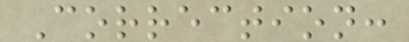Correction:
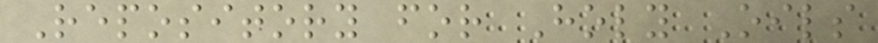Repository for Holy Oils
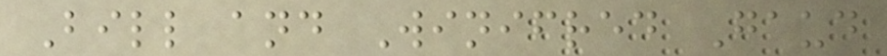Bill and Winifred Gaud
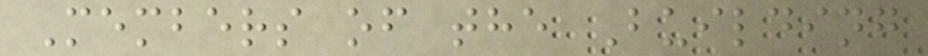Members of the Building
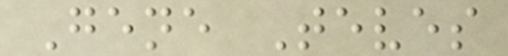Gene Teves
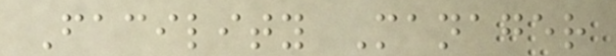Facility Manager
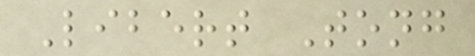Libert Tong
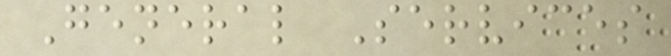General Services
